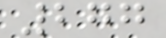277
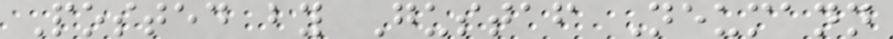Posted by Gustaf Neumann
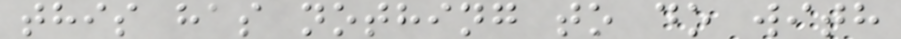this has nothing to do with
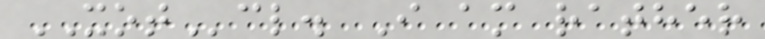XOTcl. I am rather
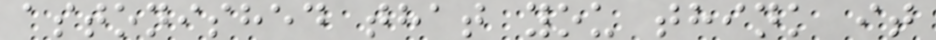astonished that you think it
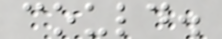could.
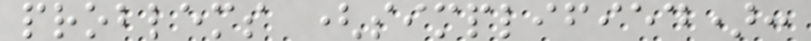problems (simplified):
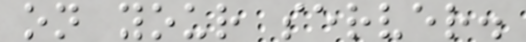on your server.
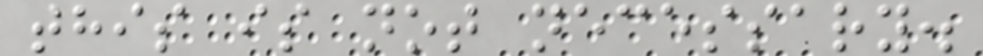this is not necessary.
